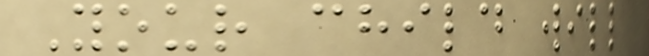Your child will
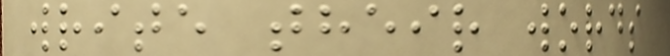write their words
